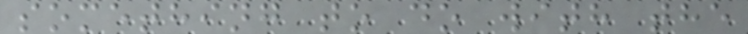something to do with the
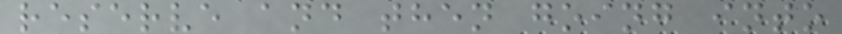reserve and then going into
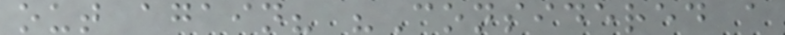out again? "Considered a
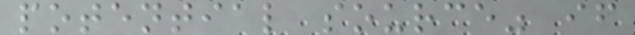potential source" if
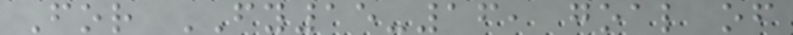For FY15-16, goal of
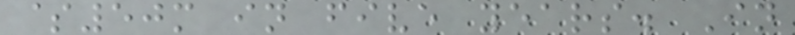$50m in five years. In
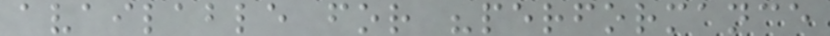available for "performance
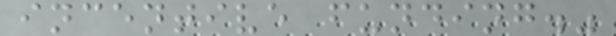incentive funding."
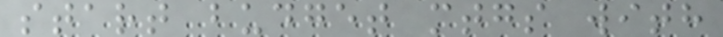start budget mtgs with
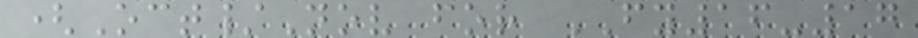(Oct/Nov for FY16-17
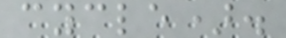cycle).
